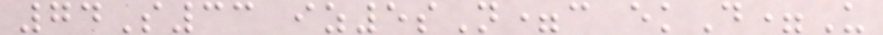74S33 iz5sN=c ekD=U
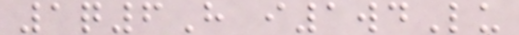1q6H i1wdLu
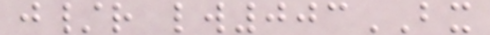j/r lw003BX
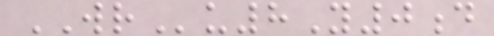WRu8Y0d
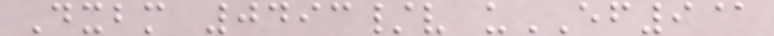Dxbm 0493/v uEF9@
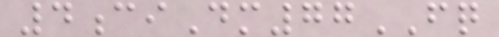4ciDm77FQ
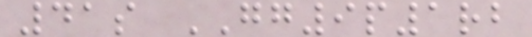41s GG9p1rb
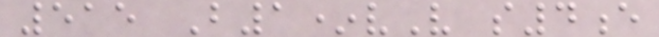515 B1*vV s4e
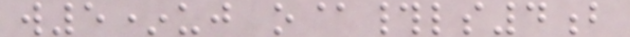w5*uj o@#ls4b
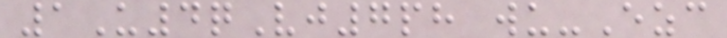1U4qVj7ph wu-Ezc
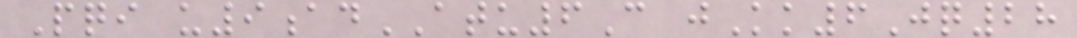Pqi u9adATU6C jKk6Jq28
